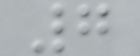7
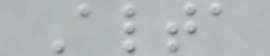Alta
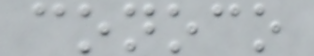conoco
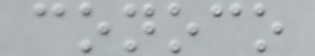conoco
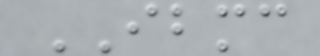IBMC
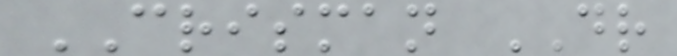CRISMAN DR
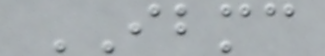IBMC
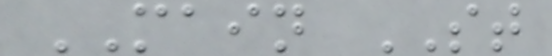MAIN ST
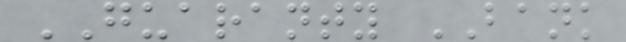GUARANTY BANK
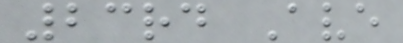23rd Ave
